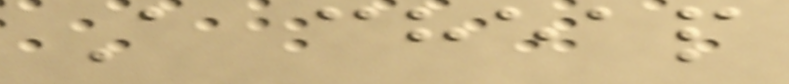A cheap
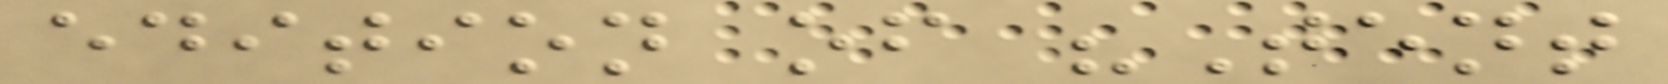edition of "Tent
